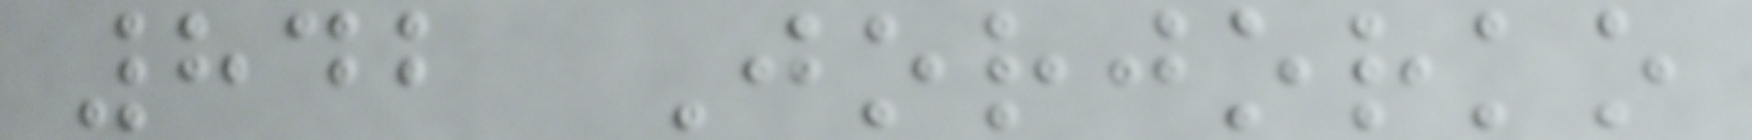842 Jorjorko
